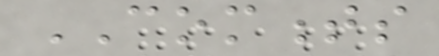COMMENTS
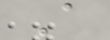A
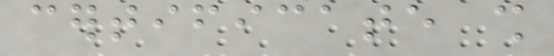certificate shall
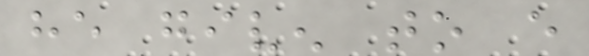he given to every
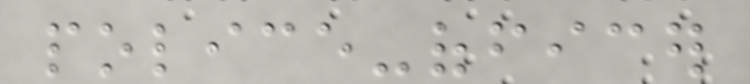police-officer
